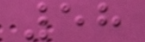58
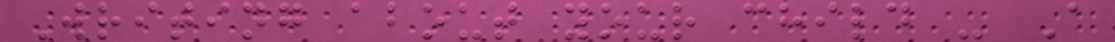Writing about your child - A
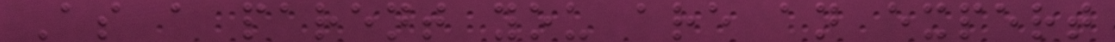As a parent you are an expert
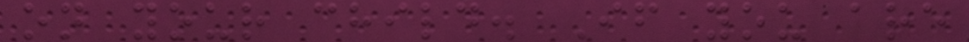on your child. If you are
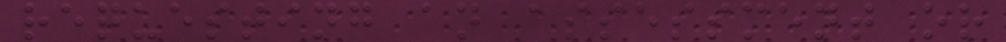requesting an assessment or
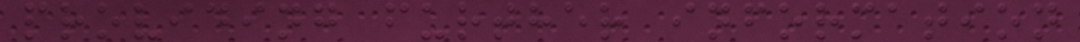providing further information
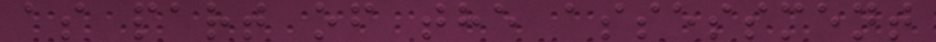as part of the assessment
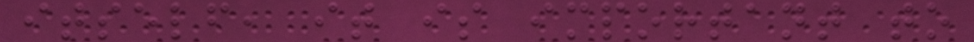itself, it is important to
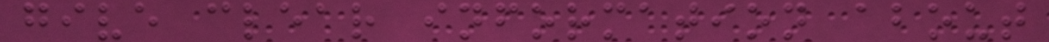give clear information about
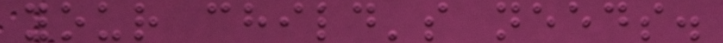your child's needs.
